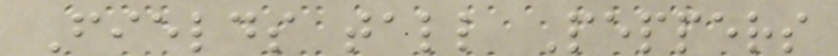Fields tall Peppers
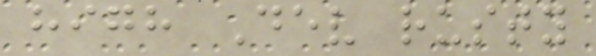high Dev rusty
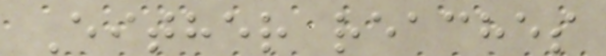Either reaches
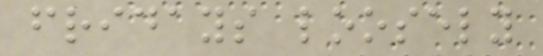fridays loosely
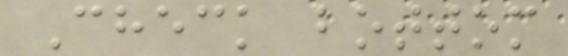Check bottom
